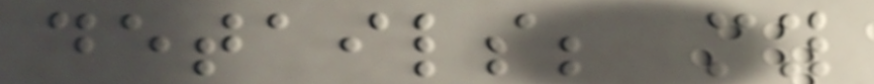details; my
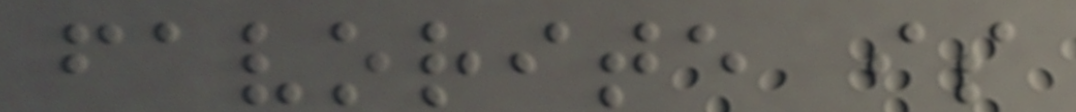favorite is
